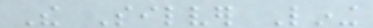The Silver Lining
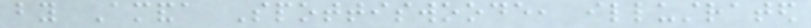by Amanda Spottiswoode, illustrated
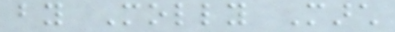by Molly March
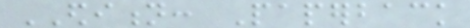EDITION: Paperback
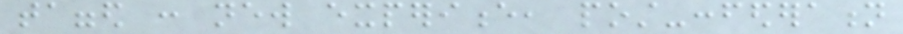tagged : new experience, post-confederation
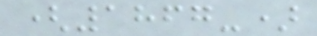(1867-)
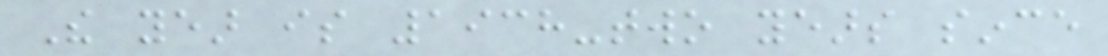The year is 1938-two years since
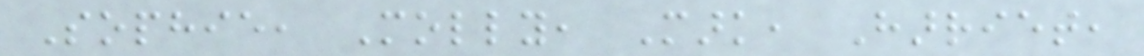Sophie, Molly, Mark, Harriet,
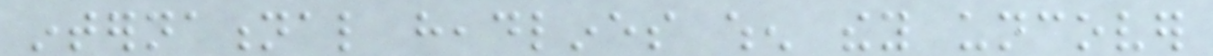international headlines when they uncover
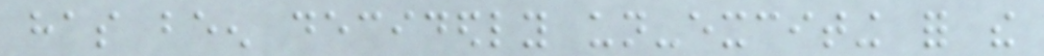has been decidedly un-exciting for the
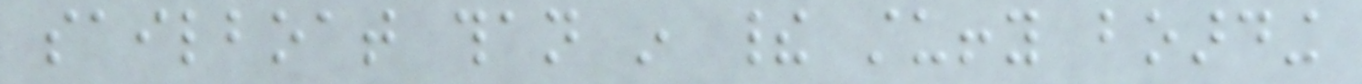sailboat than in their stuffy boarding
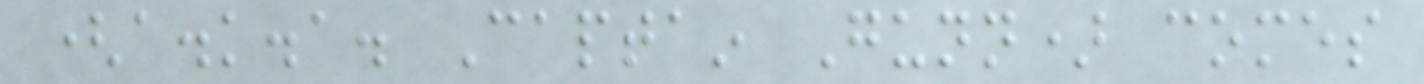(a.k.a. Captain Gunn) comes
